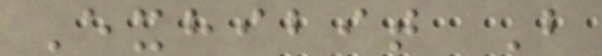Exhibit B
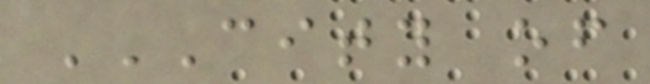CITY OF
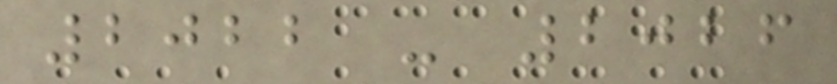2022 - 2026
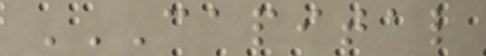CAPITAL
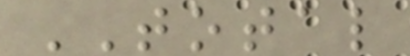TOTAL
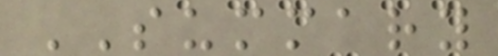SUMMARY
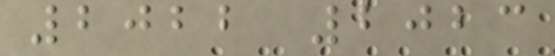2022 2023
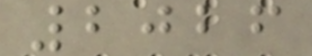2026
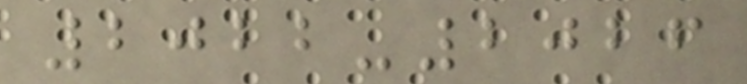2022-2026
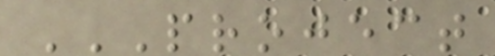PROJECT
